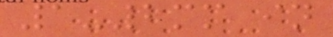1-2mm in
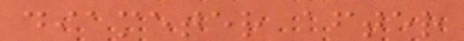diameter after
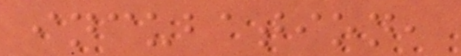incubation,
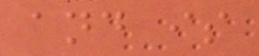and is
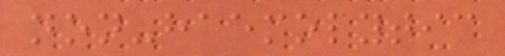non-haemolytic
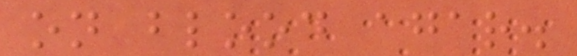on blood agar.
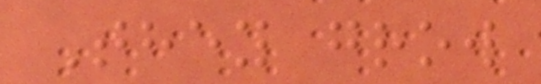They grow
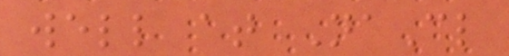well at NaCl
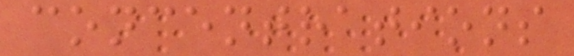concentrations
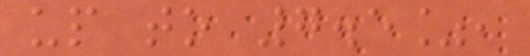up to 7.5%,
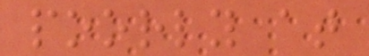poorly at
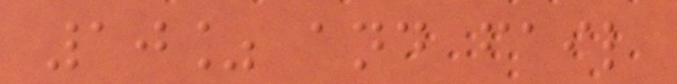10% and fail
